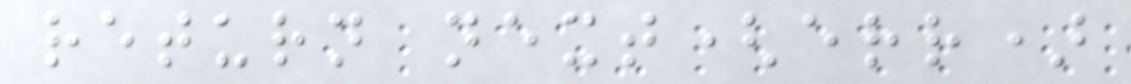return next(err)
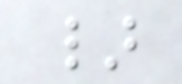}
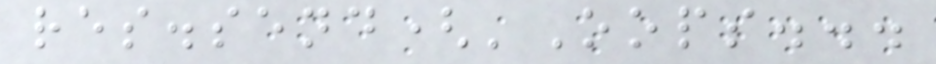res.send('Oops...
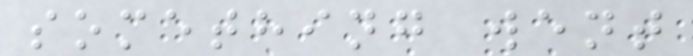something went
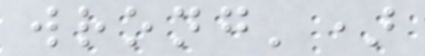wrong')
